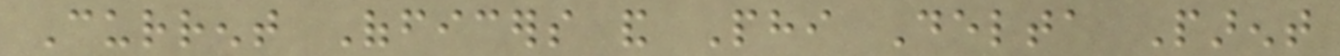Current Officers and Phi Delta Parent
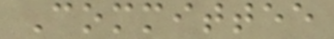Committee
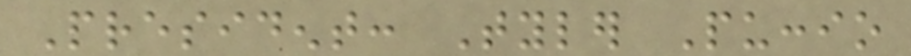President: Tyler Puccio
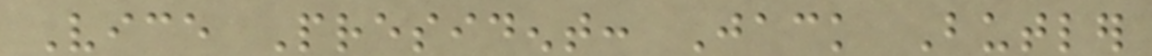Vice President: Jack Butler
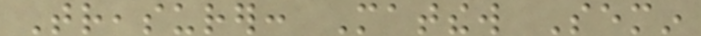Treasurer: Matthew Semin
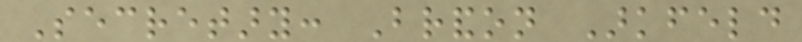Secretary: Brandon Arkfeld
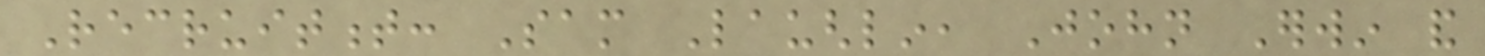Recruitment: Sam Laughlin, John Erwin and
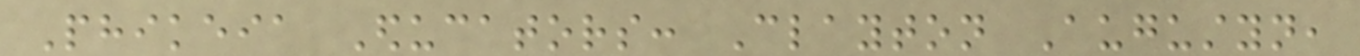Phikeia Educators: Clayton Augustyn,
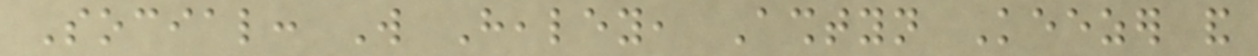Social: Will Healey, Ashtyn Keezer and
